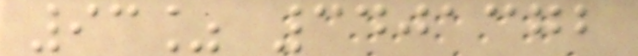93% 3401372
